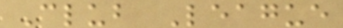Club League
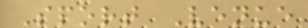Sport Venue
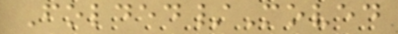Folded/Moved
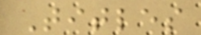Titles
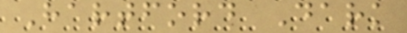Hartford Dark
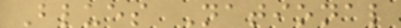Blues National
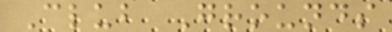Club Grounds
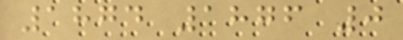1874 1876 0
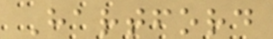Hartford
